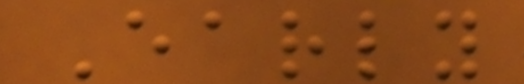Early
